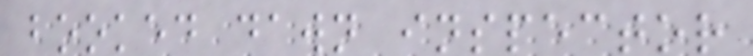booked dawn inspector
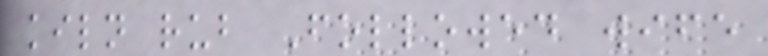kiln rub Followed wife
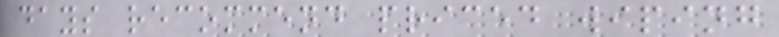days recommend priced wiping
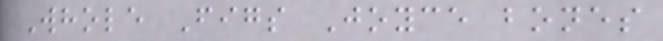Whole Figs Joyce bones
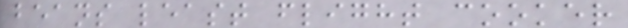beans least flight cooker
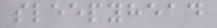sleepyhead
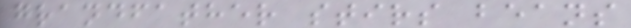grandfather stirs beans
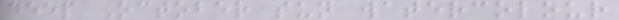deep October sun watercolour
